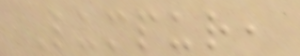Lumpur,
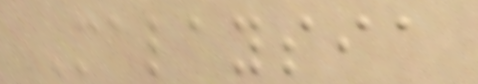Malaysia
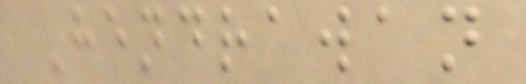Hendrawan
